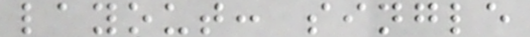layout: single
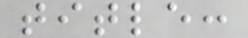title:
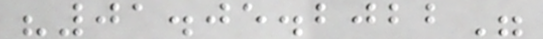"01.05.2022"
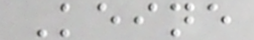Keine
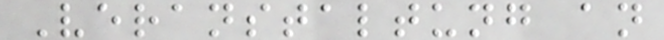Veranstaltung an
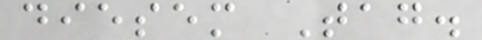diesem Tag.
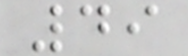49
